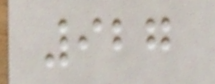927
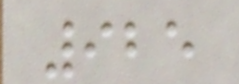925
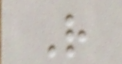R
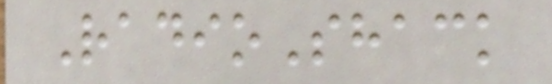RadioShack
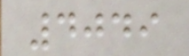4049
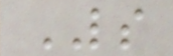LS
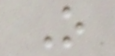O
